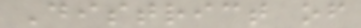District of
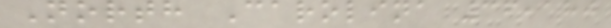North Carolina 36,180
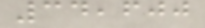34,600
